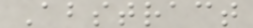Abstract
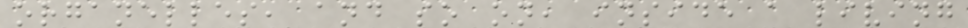organelles, and so on, inside a living
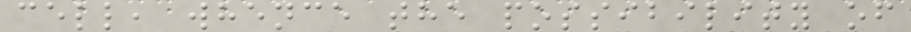cell, whence the possibility of
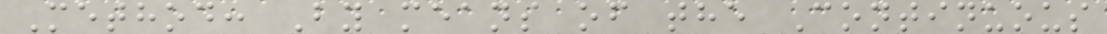Method: By means of the Continuous
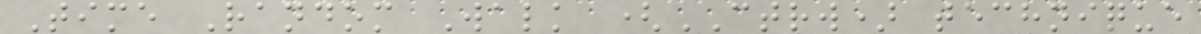Time Random Walk (CTRW) technique
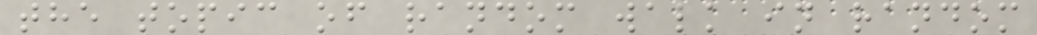the topic of random walk in random
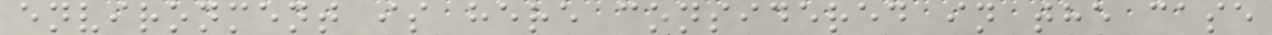environment is here considered in the case
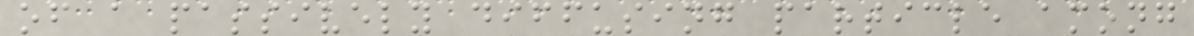of a passively diffusing particle among
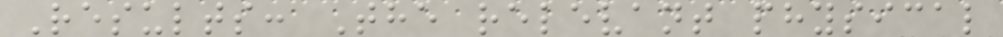Results: The relevant physical
